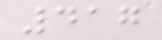417
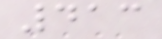413
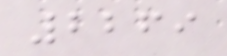2269
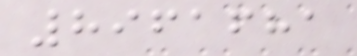8961681
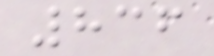836
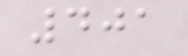401
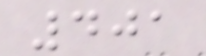401
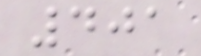401
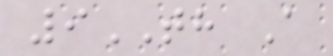9TH A
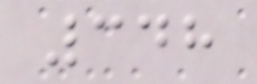348
